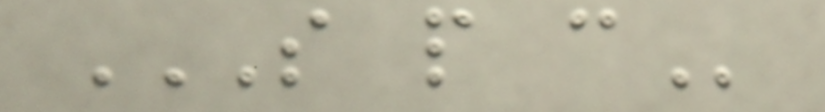S P C
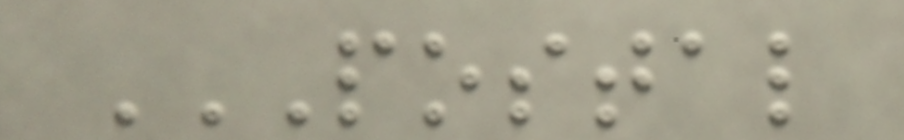POSTAL
